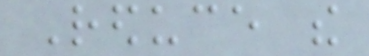Reduce the
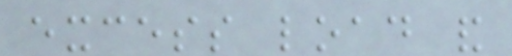excess load and
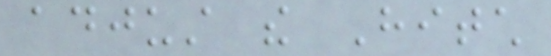adjust the Hitch
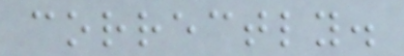correctly.
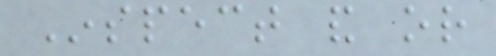Inspect and or
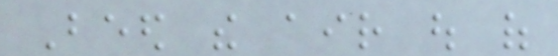Beed the air out of
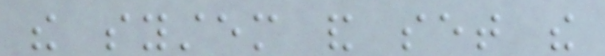the system and set the
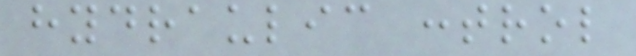hydraulic control
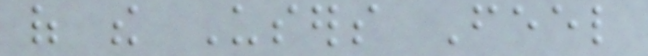of the Users Feel
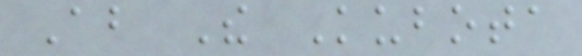About The Kubota
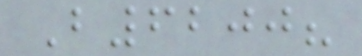B6200?
